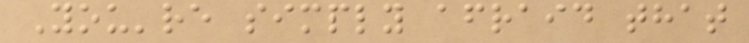You're simply afraid that
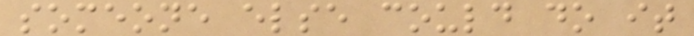someone else could do it
